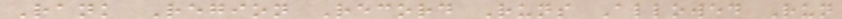Rank Region Record Runs Allowed Run
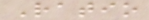Ratio
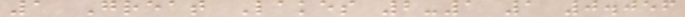1 Great Lakes 2-1 1 0.056
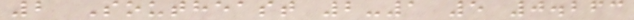2 Southeast 2-1 5 0.263
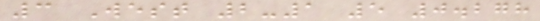3 West 2-1 5 0.278
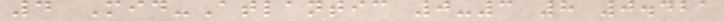4 Mid-Atlantic 0-3 8 0.421
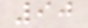90
